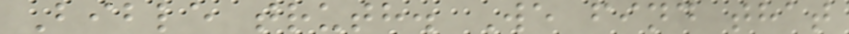Bible truth. We find that
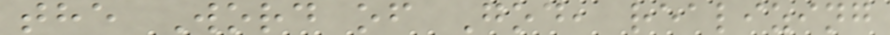the Word of God, realizing
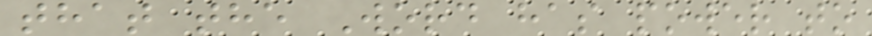that the Word has power to
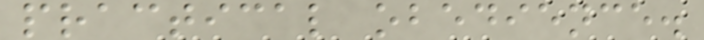practical obedience.
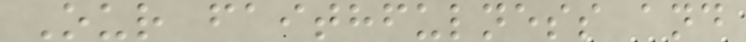Our faithfulness and
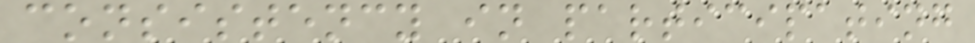consistency in participating
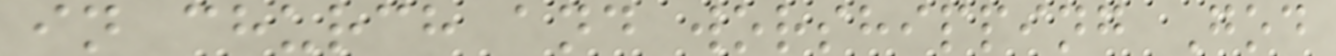in church and worshipping God
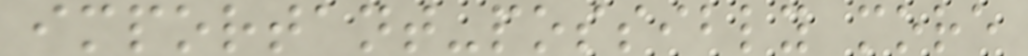important-possibly more
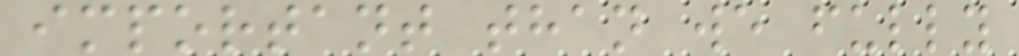important than we fully
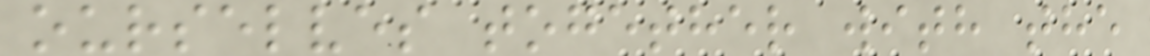ourselves together with the
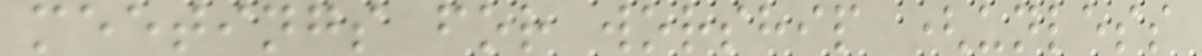meetings for worship (unless
